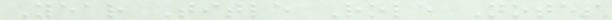Year Title Role Notes
